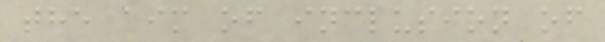the aim of inclusion of
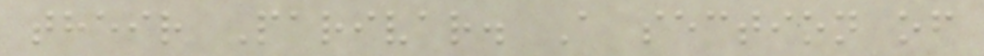their Parivar. A section of
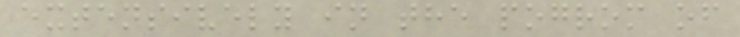extensively in the pogrom of
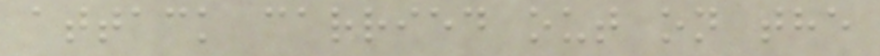attack carried out on the
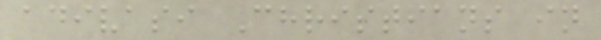adivasi Christians in
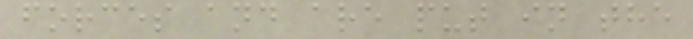forces and are put in the
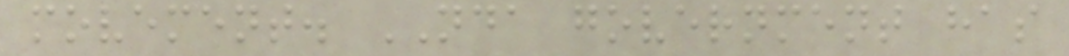movement. NDA government has
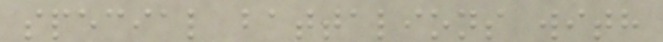special battalions with
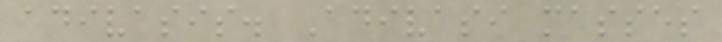adivasis. Adivasi masses
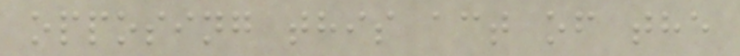opposing this act of the
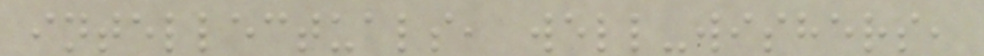intellectuals, well-wishers,
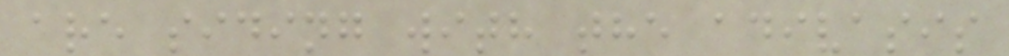are siding with the adivasis
